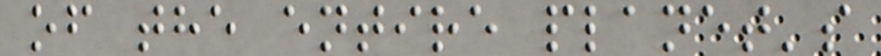of the entire planet's
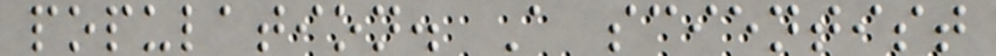population. A scientist
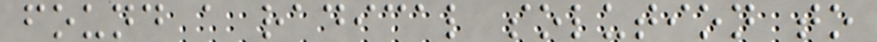found a radical solution to
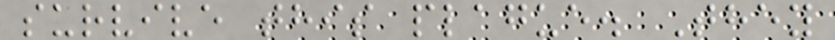survive this plague. They
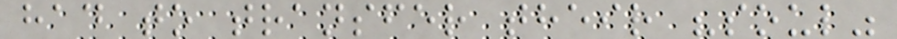had to transfer their "soul"
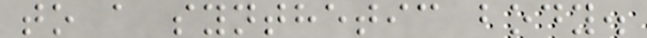to a synthetic body.
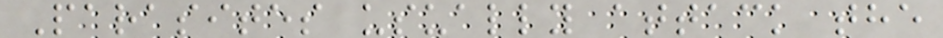Parasites usually attack the
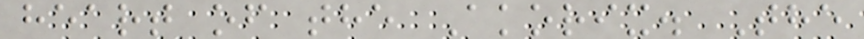heart of the Akorix. The
